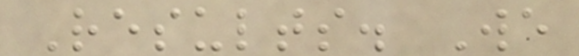Results. We
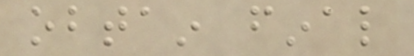obtain final
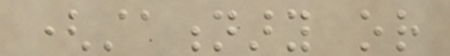(stationary or
